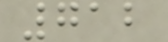712
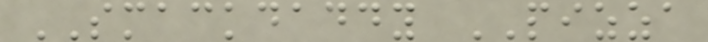SMACKDADDY PIZZA
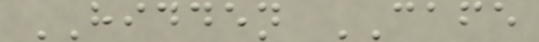HIDDEN CAFE
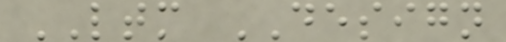LTM DESIGN
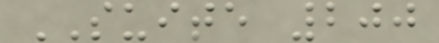SUITE 200
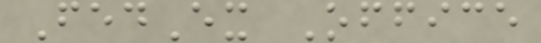FedEx Office
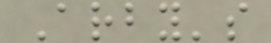Arby's
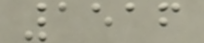1516
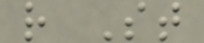r St
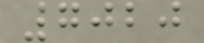7020
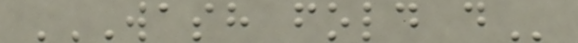WASH FOLD D
